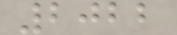2022
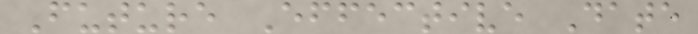Future Effective Date
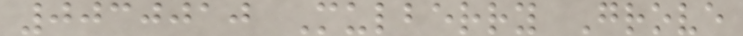0030010 Mulberry Grove
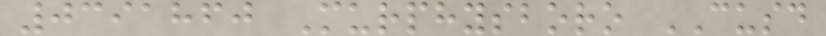0391860 Murphysboro CUSD
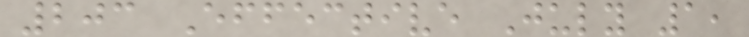203 Effective July 1,
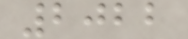2022
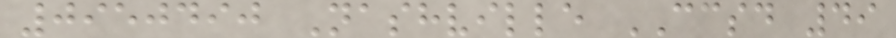0950490 Nashville CCSD 49
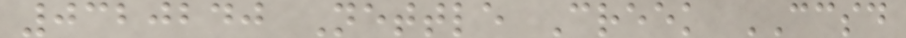0320240 Nettle Creek CCSD
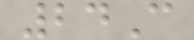24C
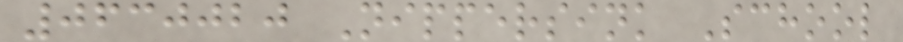0630020 Nippersink School
